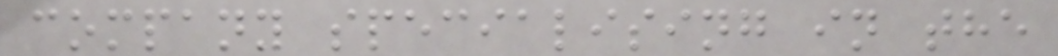company specialising in the
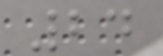24
